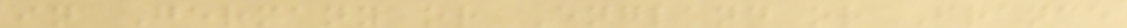in Germany or England or France
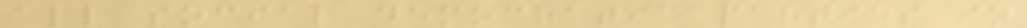all social democratic parties in
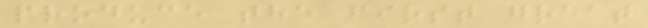produce the first great
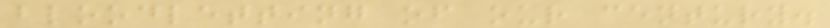bloodletting of our century.
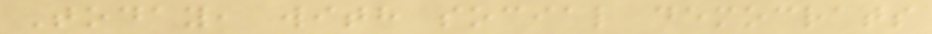Today, with social democrats
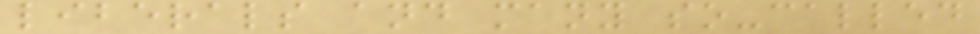liberals and many so-called
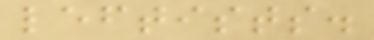leftists.
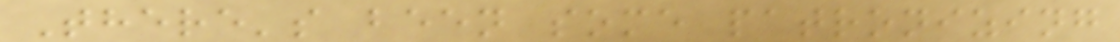There's been some patronizing
